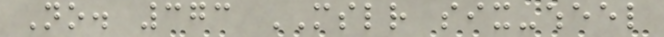No. 373 MSLR six-wheel
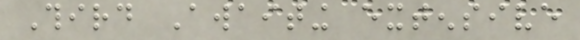Third Awaiting extensive
